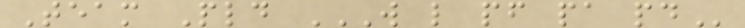Team Pld W L PF PA PD
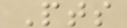Pts
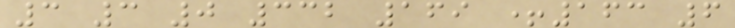3 3 0 332 169 +163 6
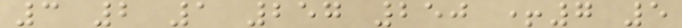3 2 1 257 250 +7 5
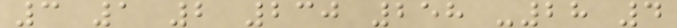3 1 2 230 258 -28 4
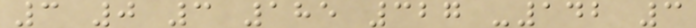3 0 3 185 327 -142 3
